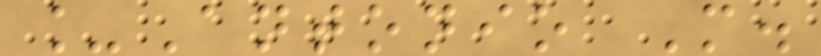_Antonio M.
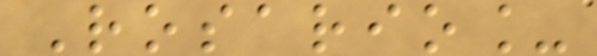Rosario_
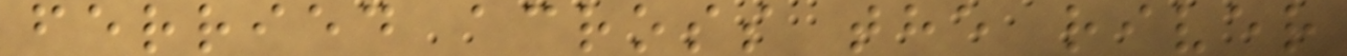ferried across the river
